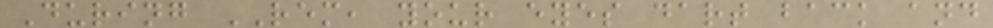During REM, your eyes dart back and
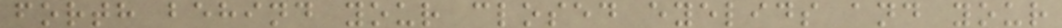forth behind your closed eyelids and your
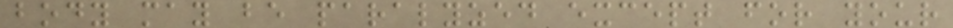body may be paralyzed except for your
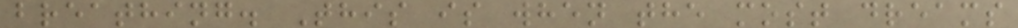breathing. This is when the most dreams
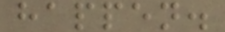happen.
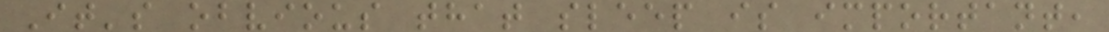It's obvious that sleep is important,
